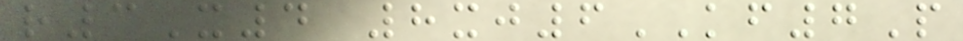r3X4 8xj6KF7P
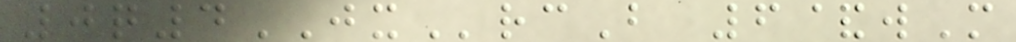0q4JXrcB 6&wM
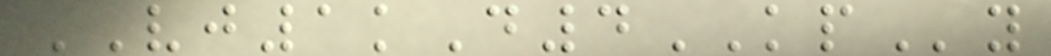VJ1kD4KPy
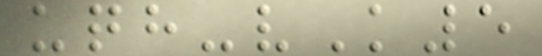uqh-vK5
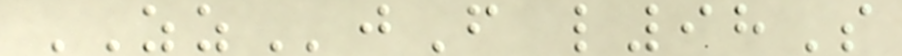ZZjF l98S
